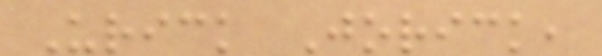Urick Jorick,
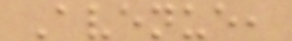Avenue,
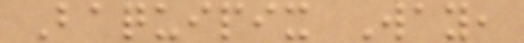Baquipix Way,
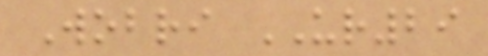Wobri UR29
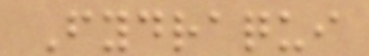Fydraqui
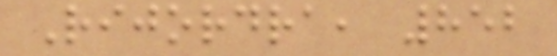Rijordra, 852
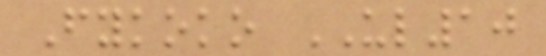Fykoko UL10
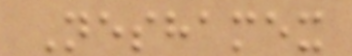Neshamex
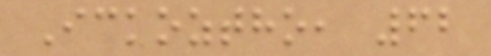Ickoztho, 62
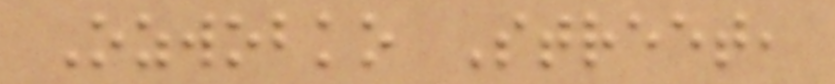Ozwobko Street,
